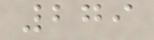279
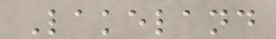Lakeland
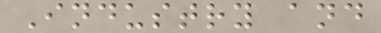Industry and
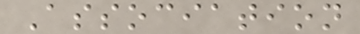Association
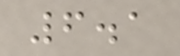6.1
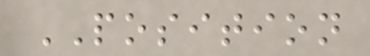POSITION
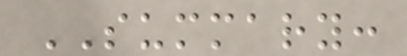SUMMARY:
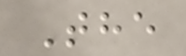The
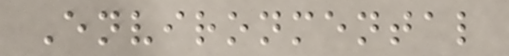Environmental
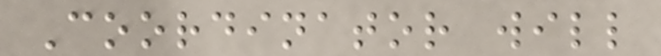Coordinator will
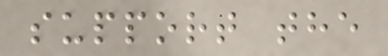support the
